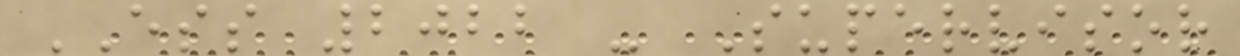ESS 2022 - Supervisor
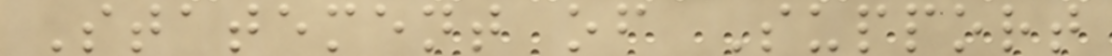Statement of Support
